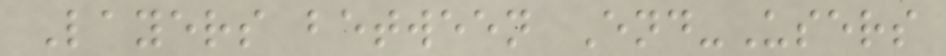Layers between End-Users
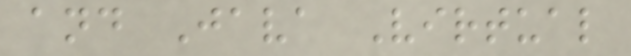and Java Virtual
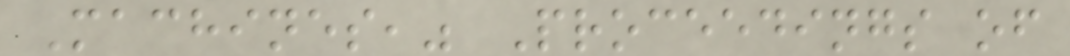Machines," Proceedings of
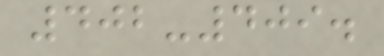402-409.
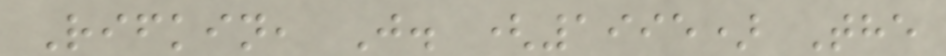Rifkin, J. (1995) The
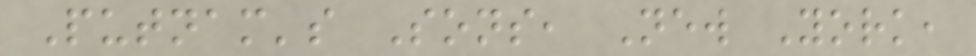Putnam's Sons, New York,
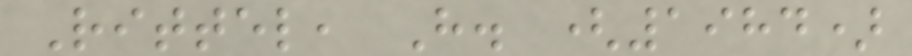Rittel, H. (1984)
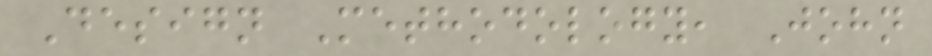Design Methodology, John
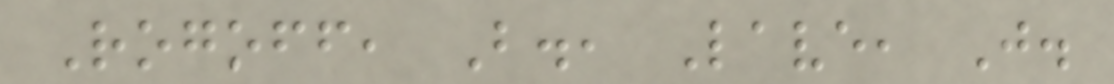Rogoff, B., Lave, J.
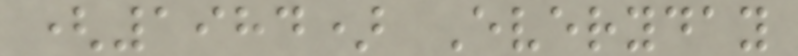(1984) Everyday
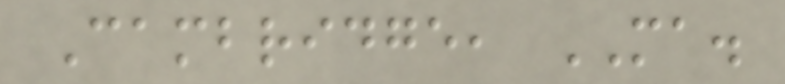Cambridge, MA.
